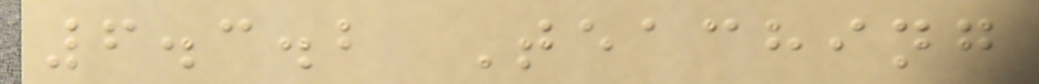6.3.2 Teaching
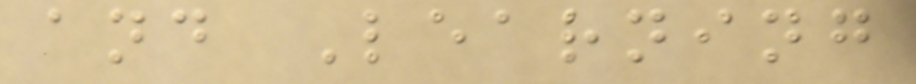and Learning
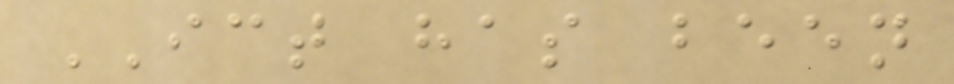ICT has been
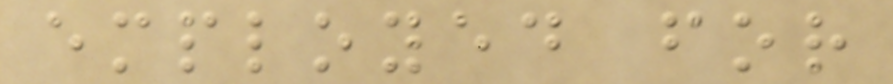employed for
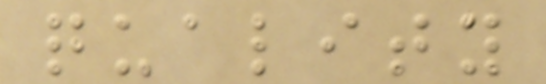quality
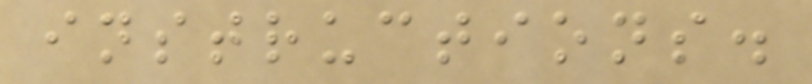instructions.
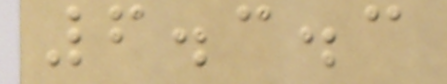6.3.3
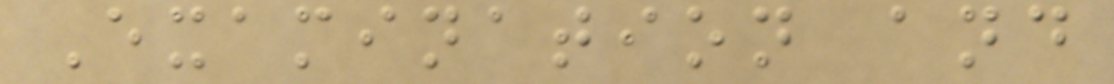Examination and
